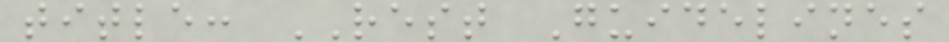title: REST Guidelines
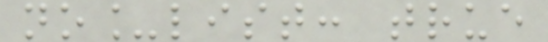no_list: true
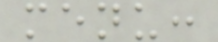menu:
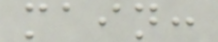main:
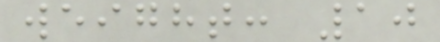weight: 10
